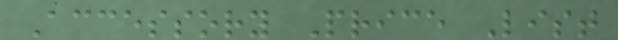Accessory Price List
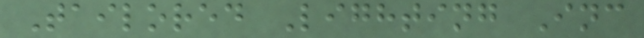Tailored Lighting Inc
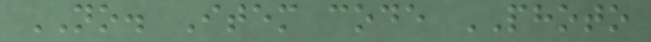NO. Item code PHOTO
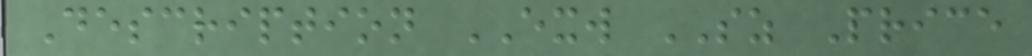Description EXW SZ Price
